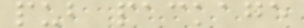pub package
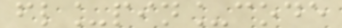fl_pin_code
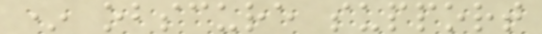* obscure support
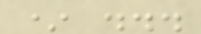* ...
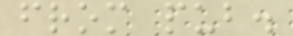from pub.
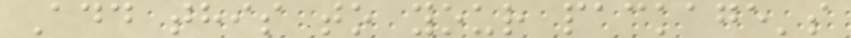Add this to your package's
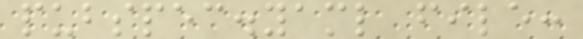pubspec.yaml file:
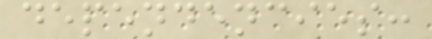dependencies:
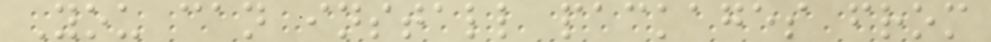You can install packages from
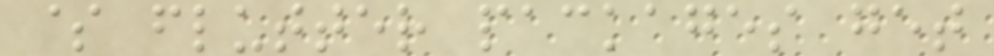$ flutter packages get
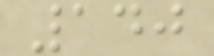140
